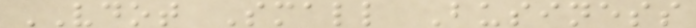VDOT Small Business
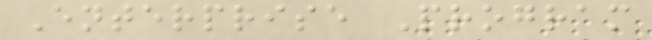Enterprise Program
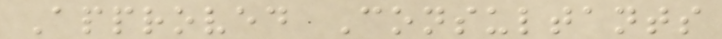Approved Consultants
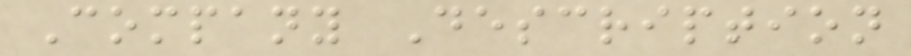Company Description
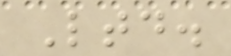Ltd.
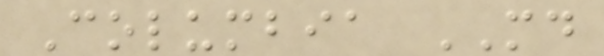Columbia MD
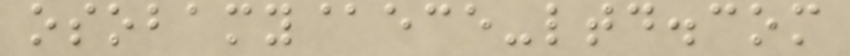osobamy@ece-ltd.com
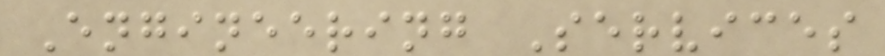Engineering Services
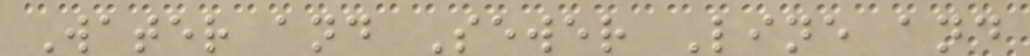Water and Sewer Line and
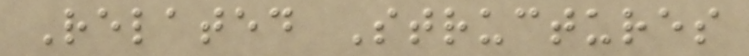Related Structures
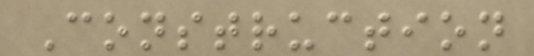Construction
